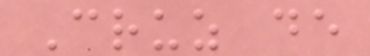Cruz de
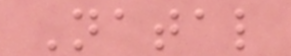Natal
